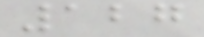127
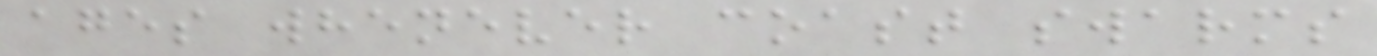ages whenever coast swarms
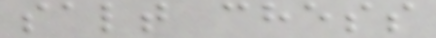salt chess
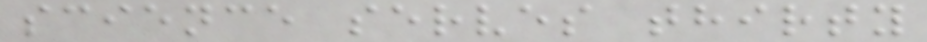science serves thirty
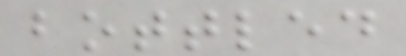bottled
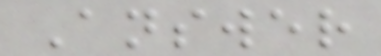Answer
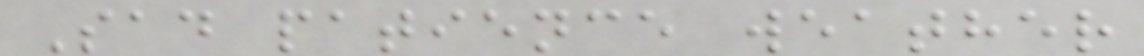Sad patience weather
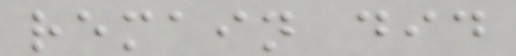remain did
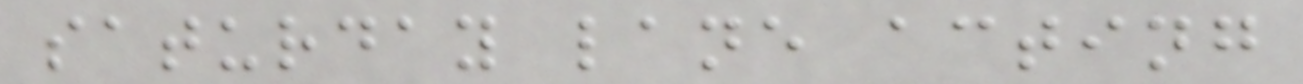saturday lane acting
